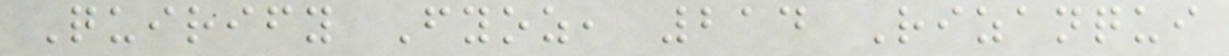Quirify Fyoz, 214 Rizanqui
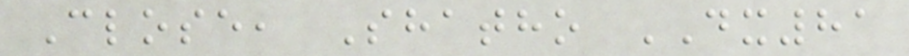Close, Shatho DX81
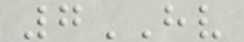7HV
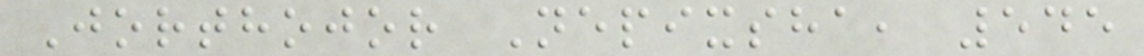Jorthojor Nepixsha, 545
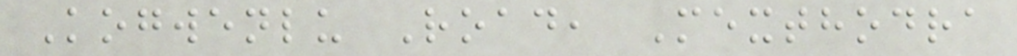Kogwenlu Road, Mexthodra
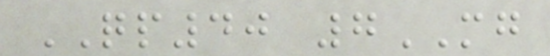QP40 7MG
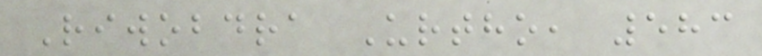Riwobdra Urtho, 583
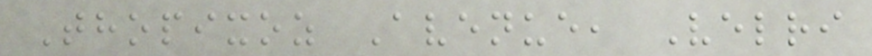Thopixoz Avenue, Velri
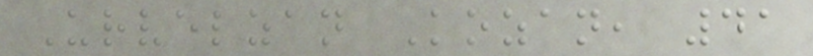Urvelzan Kozan, 41
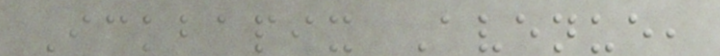Ickbapix Avenue,
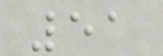51
